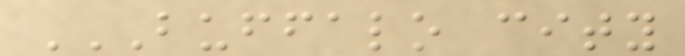BUFFALO CITY
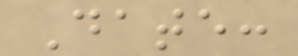Date:
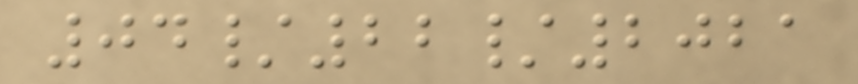04/22/2021
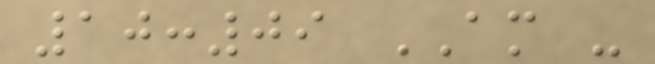10:09 AM -
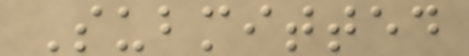Submitted
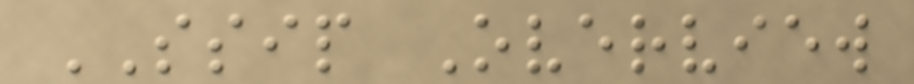SSIP Overview
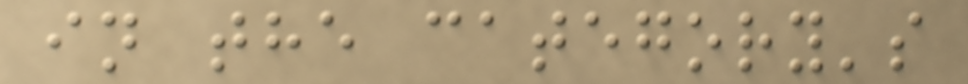in the category's
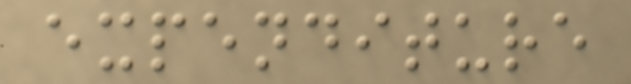expenditure
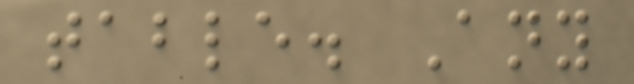table. Any
